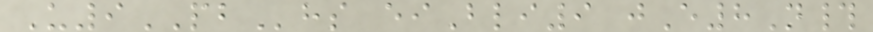U9PBhs eiBli9 jE8N#
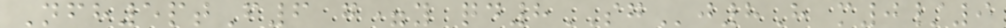Nfh5ptF6 g=y qd8SGj8H m0/9
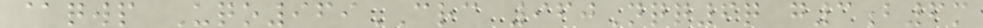@qwp Uqo969CRC 960Nqq6q g3b6m
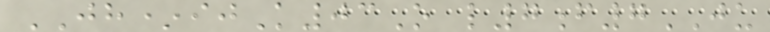JH*ijK03O l7f7JU
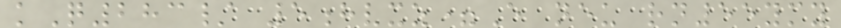kQ283/ 5hvxz=E neu rn55ymy
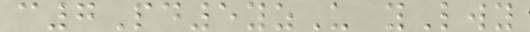c7Pd5yzU yLwy
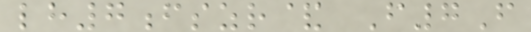lh7fszr& F7F
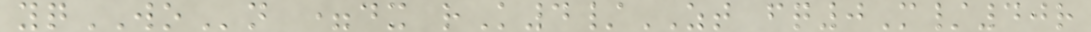yqWOn =dx rK4/ZT fq0M/40r
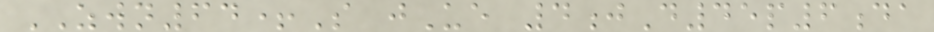ZWN64+S jUe 4jD45p6da
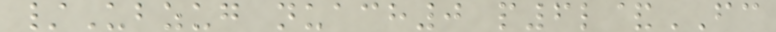/Ubzug nuach0 p6l&FC
